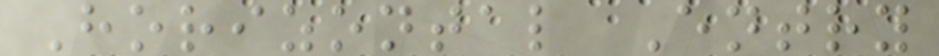Horizontal Entry
